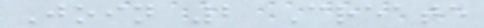Join 2 Create
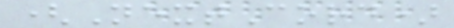(NextCord)
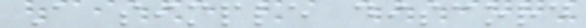A simple discord
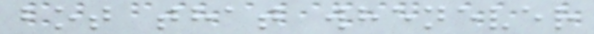bot that whenever
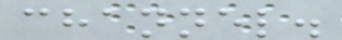channel.
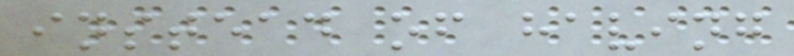instead of having
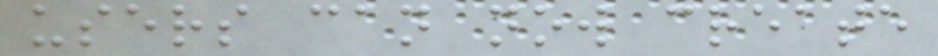users can now create
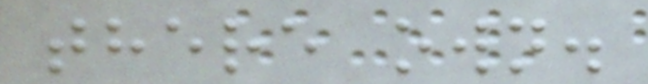there own.
